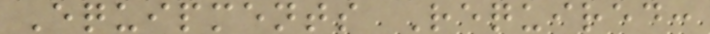Equipments Required:
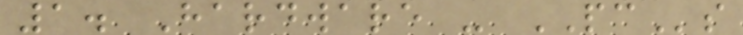1. Hardware - PCs
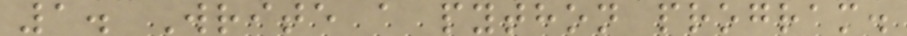1. Write a python program.
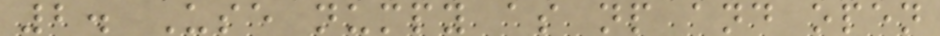2. Use numpy as np and open
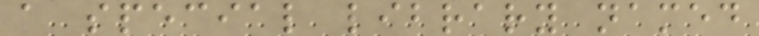a special library named
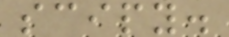scipy.
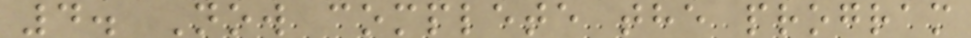4. Now complete the program
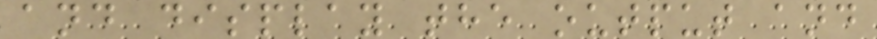and display the output and
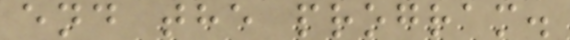end the program.
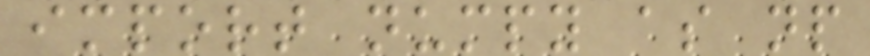import numpy as np
